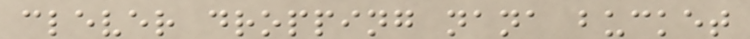clever dropping nana bucket
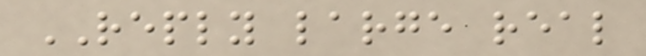REPLY large real
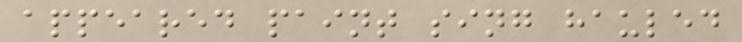appeared paint sing hauled
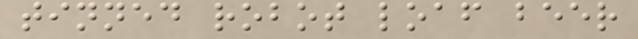tinned robot loaf beer
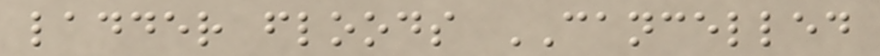ladder floods CANCELLED
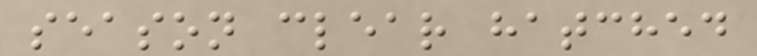season clear hatched
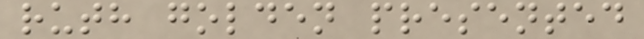ruth golden presented
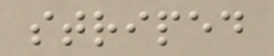striped
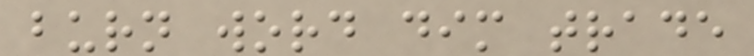burn word dim trade
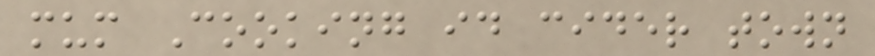mum Cooking id cider town
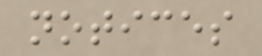notices
